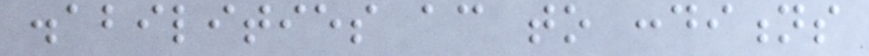disabilities according to conditions
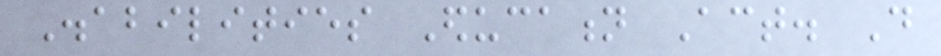Disabilities Education Act. Do
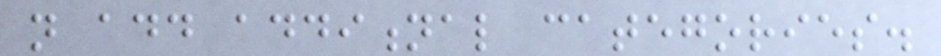not add additional categories.
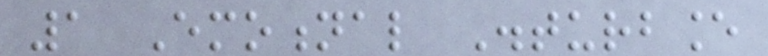1 Emotional Disturbance
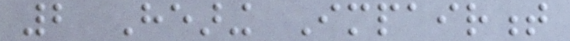2 Hearing Impairment
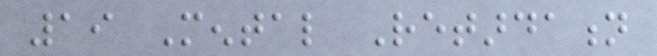19 Mental Retardation
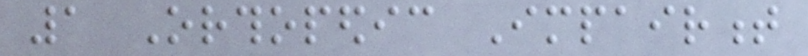1 Orthopedic Impairment
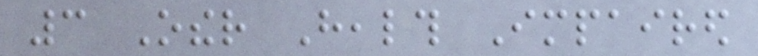3 Other Health Impaired
